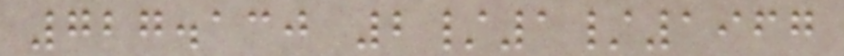727.130 2/1/1967
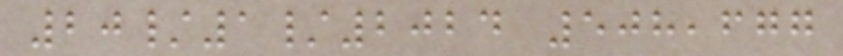20/1/2024 508,677
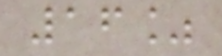16%
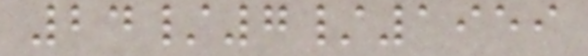24/7/1959
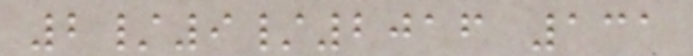2/9/2016 131
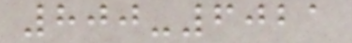800-6021
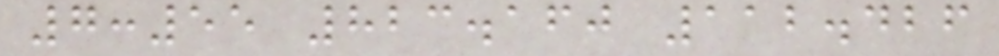7:55 823.160 112.426
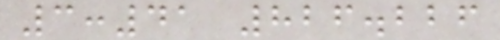3:41 826.226
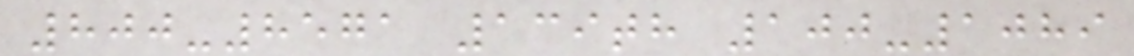800-8571 139th 100-1089
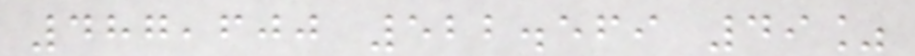487,600 522.569 49%
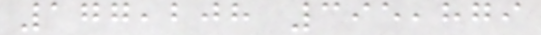177,208 395,879
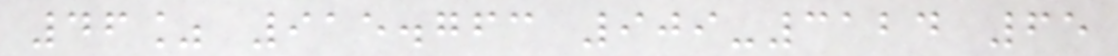46% 915.763 909-3124 65
